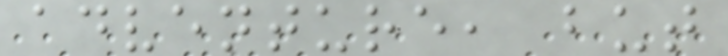adventure, but
